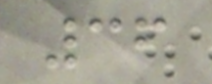36
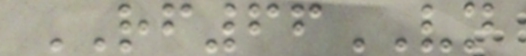RF66VN
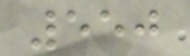550
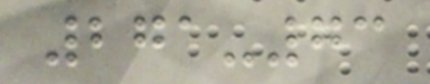271-73
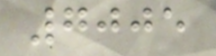7005
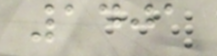1401
